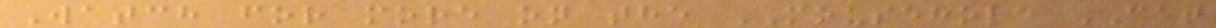Watch for more on the MOUSEHOLE CAT
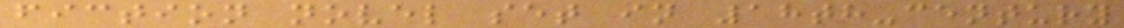fiction novel set in 18th-century
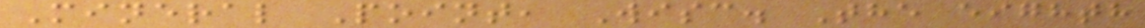Mineral Point, Wisc. The eighth
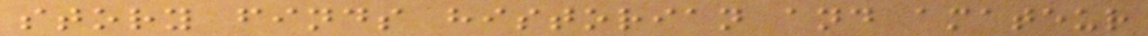story finds historian and amateur
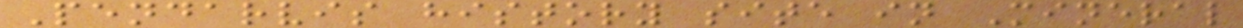Pendarvis history site in Mineral
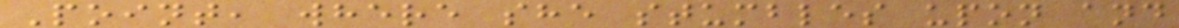Point, where she stumbles upon and
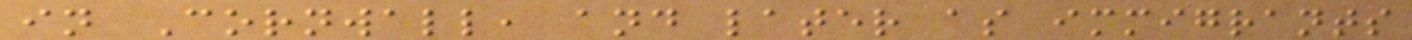in Cornwall, and later as immigrants
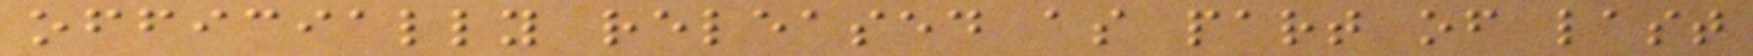officially released as part of last
